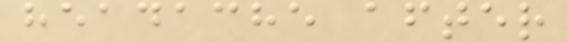headache after
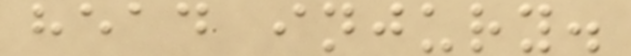head injury.
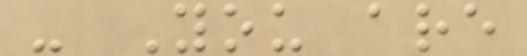- You are
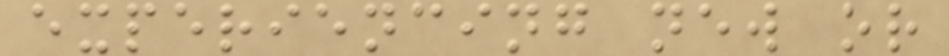experiencing new or
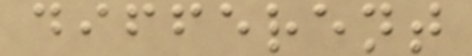different
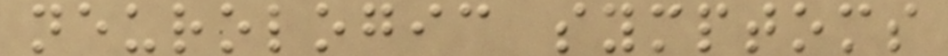neurologic symptoms
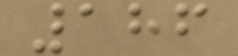186
